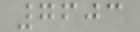7603
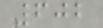602
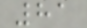81
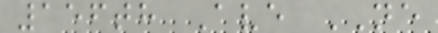156th Ave NE
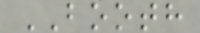BOOTH
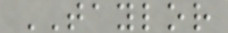TAYLOR
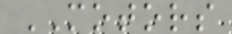MOTORS
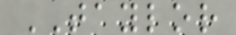TAYLOR
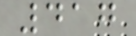417
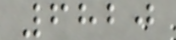6820
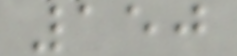150
